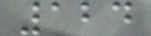124
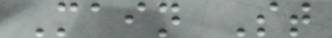Main St
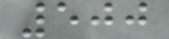500
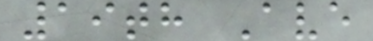19th Ave
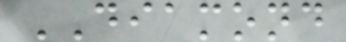DIAMOND
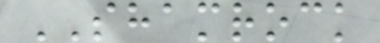SHAMROCK
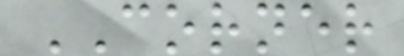CORNER
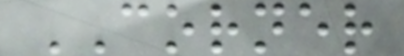CORNER
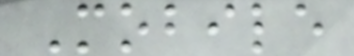Mobile
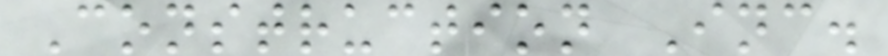Construction Inc.
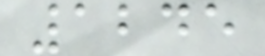1245
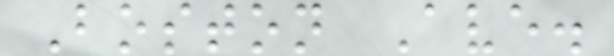Boston Ave.
